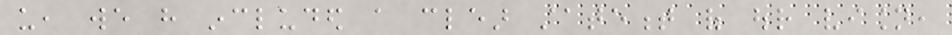us, we have included a clear statement of our vision,
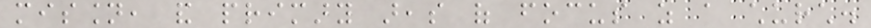mission, and primary areas of focus as a church.
